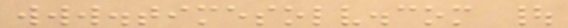www.timesolv.com |
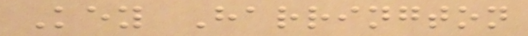Key Harrington
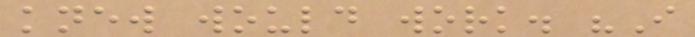knew would work. "I
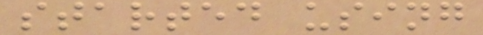started using
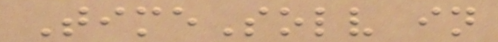TimeSolv in
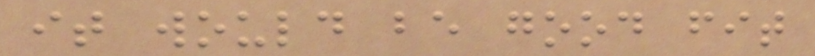it would be good fit
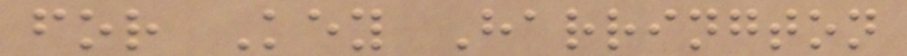for Key Harrington
